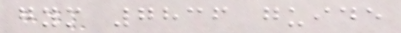gym 7836 guide
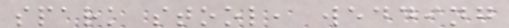spark stool, wedding
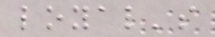loyal's
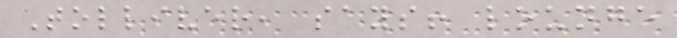Tolliver, says! lounge
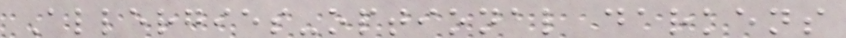Allergies-optional darkens
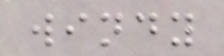windy
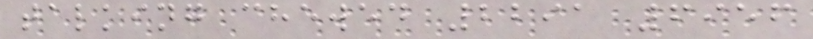talking chewed 2291 6956
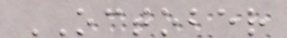OCTOBER
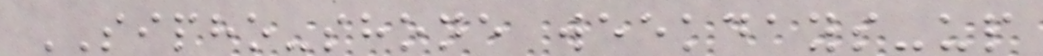SIPHO-shone weekdays-up
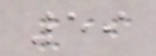59
